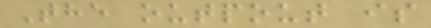The outpout is
